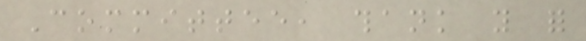Committee, thank you for
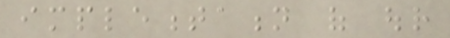implementation of our
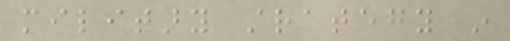military strategy in
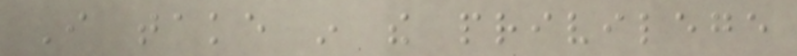I take in the privilege
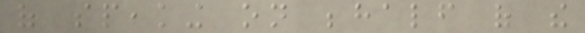of speaking on behalf of the
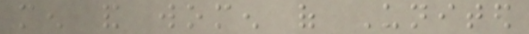men and women of United
